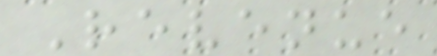Revenue
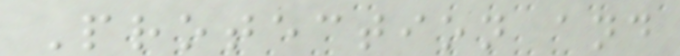Protection and
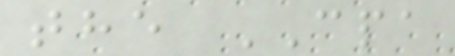the CPA
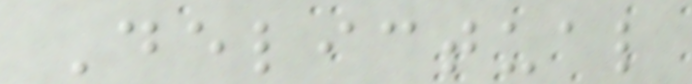Delictual
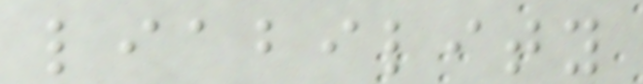liability
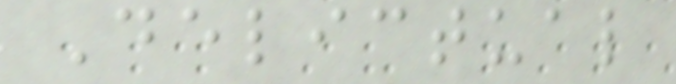Delictual
